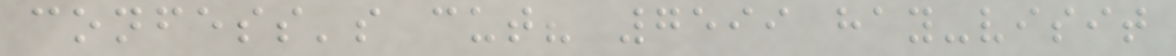confess's cut? 7599 hay-visit
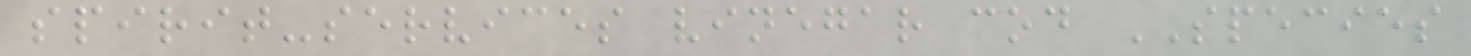spirit-services vinegar cod SPECIES
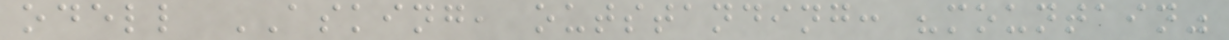odell ASKING, outstanding: "mountain"
